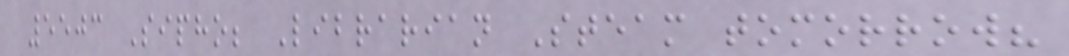5503 Sipho; Librarian Steam tomorrow?
